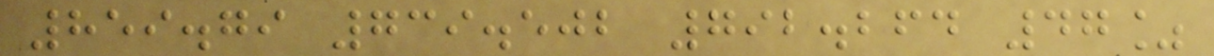859.79 739.502 792.264 47%
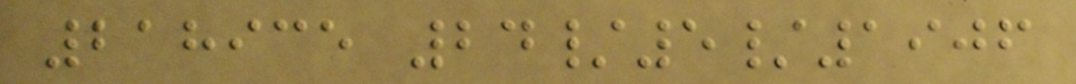218935 24/5/1906
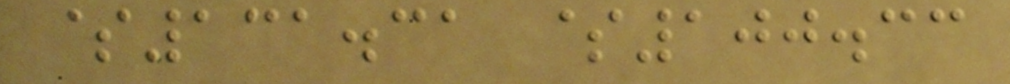$131.31 $100.33
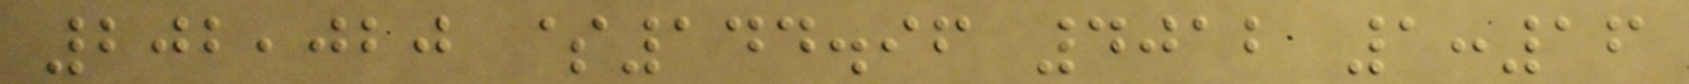202,020 $144.96 4012 1:16
